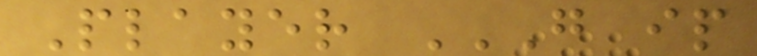Player G IP
